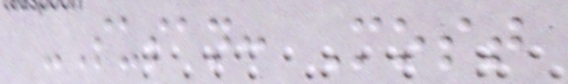-Susan: Most
